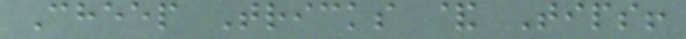Cheep Tricks & Tips!
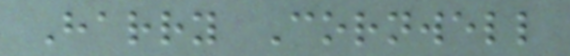Harry Cornwell
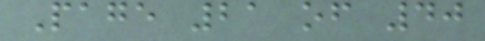Page 21 of 40
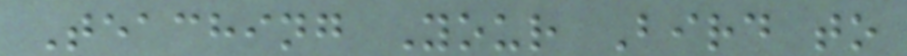Teaching Your Bird to
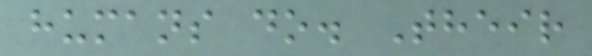humans do. Their
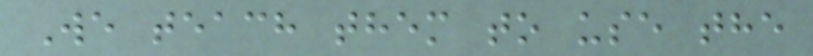We teach them to use the
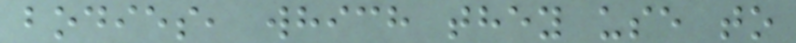bodies, which they use to
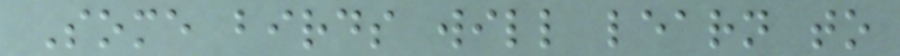Some birds will learn to
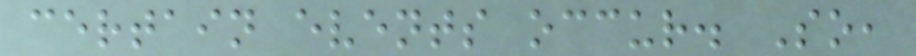certain events occur. So,
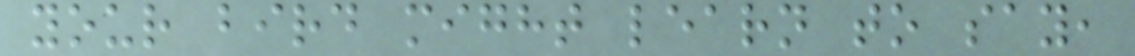your bird might learn to say,
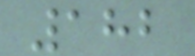182
